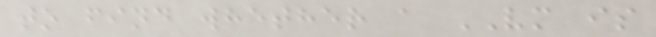to find whether a VM is
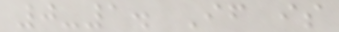0-1. If is
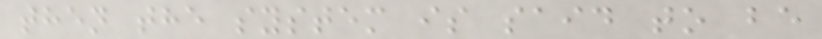then the system is said to be
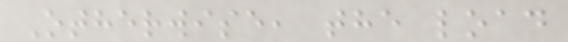Otherwise, the load
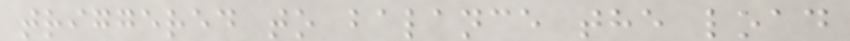triggered to balance the load
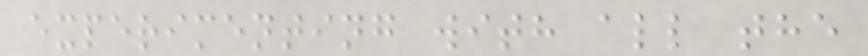experimenting with all the
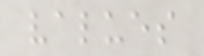values
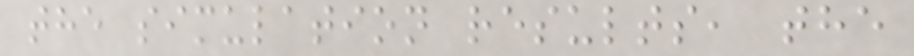the simulation results, the
